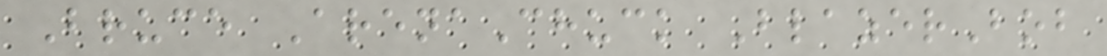Bruce ArenaChuck BlazerBob
